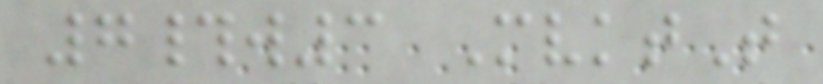7#w3 MvktT
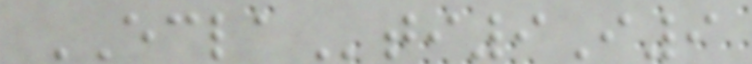ECLAti9I9
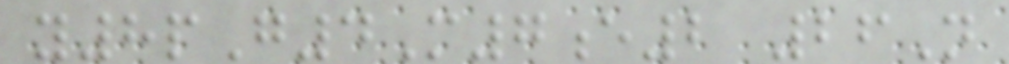y8pG4M7e2 26N
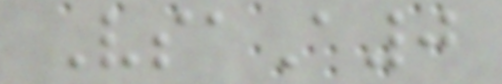VsaA0
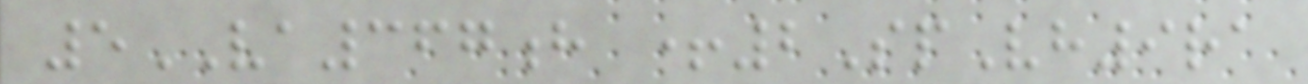5VA367h +2SpVh9ra
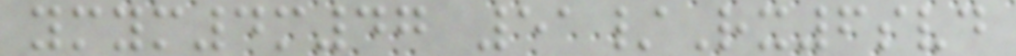ymym4m47 51/Rx6svd
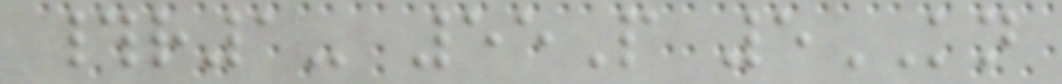#r1- 55P 5KN
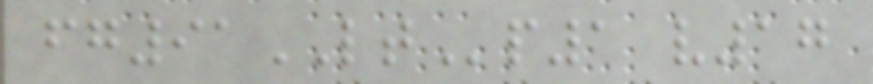fg91LTp1 v17
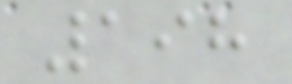198
